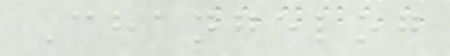Changelog
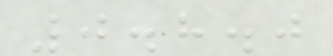0.8.0
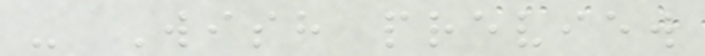- Wish preview
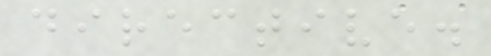directive.
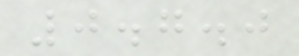0.7.0
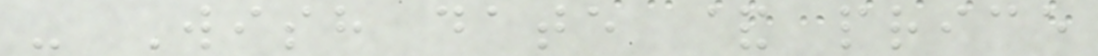- Wish date & price
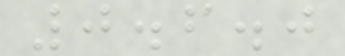0.6.0
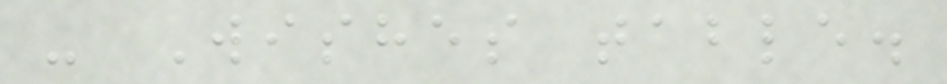- Wishes table.
